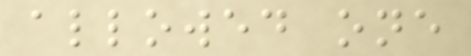allowed one
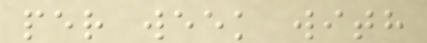per week with
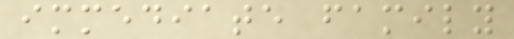immediate family
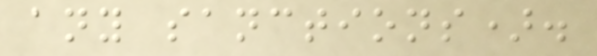any sanctions).
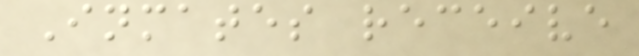Inmates receive
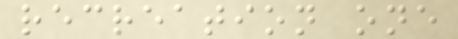recreation one
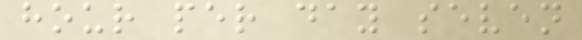hour per day seven
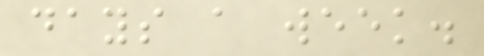days a week.
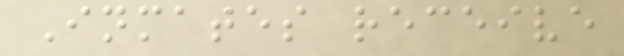Inmates receive
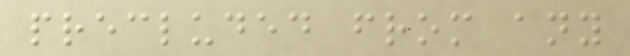precluded from any
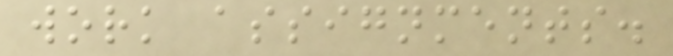work assignments.
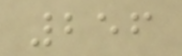256
